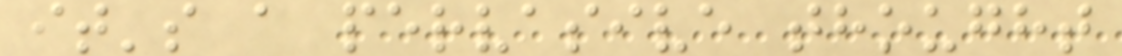it's a pervasive thought
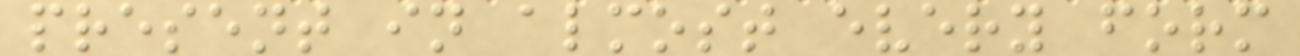present in almost every form
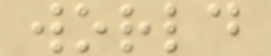world
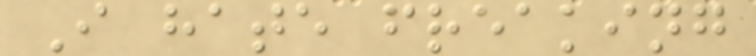I hate freaking
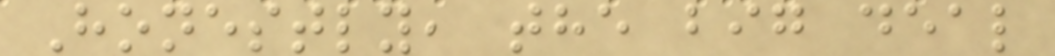Honestly, the big deal
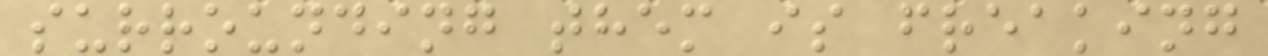surrounding them is freaking
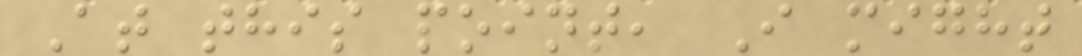At this point, I might
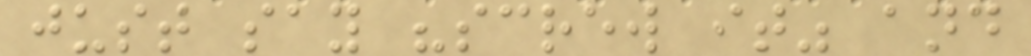just say "screw it" and
